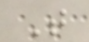T
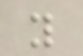y
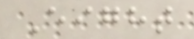Eight
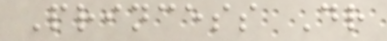Princess Dr
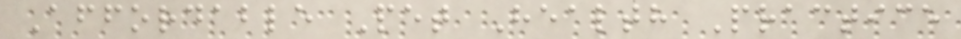Affordable Pet Health Practice
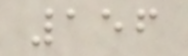156
